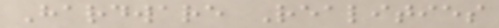Hardware Realities
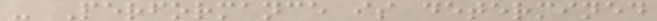- Performance is determined
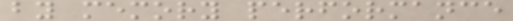by memory performance
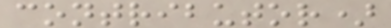contributor)
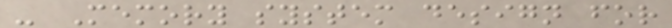- Memory system design for
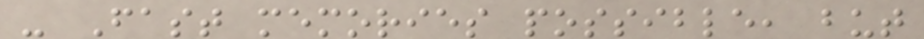- Fast memories possible, but
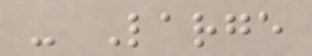- Large
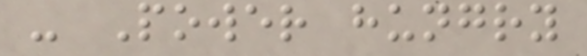- Power hungry
